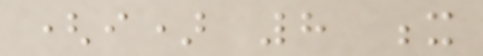(i) 8 x
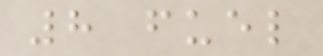8 fuel
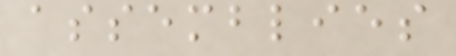assemblies
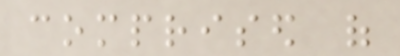comprised of
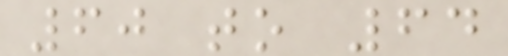60 to 64
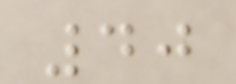40
